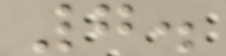7.
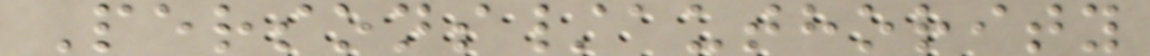Persons/authority
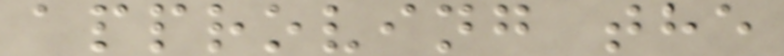approving the
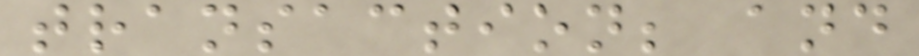transaction; and
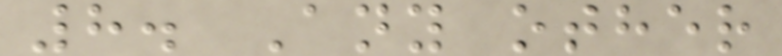8. Any other
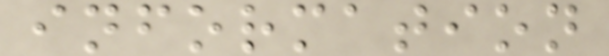information
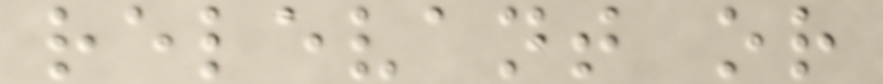relevant or
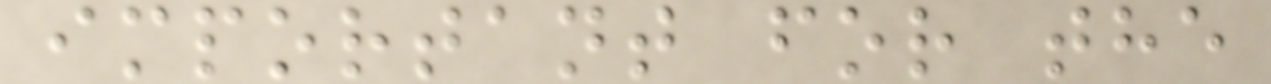important for the
